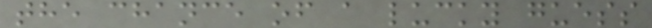the chance of a lucky guess
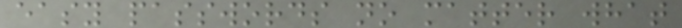easy passwords no matter what
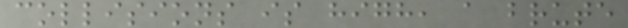collisions is high, a brute
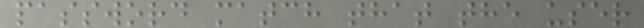password match that the user
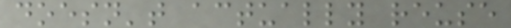doesn't actually reuse
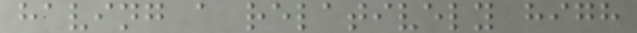having a relatively high
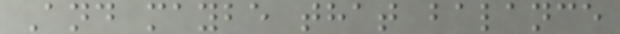And maybe that balance
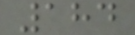184
